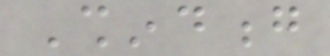Shindong
